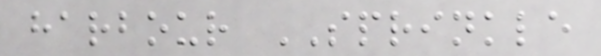harbour SPRINKLE
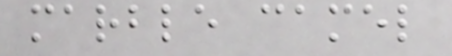marble camel
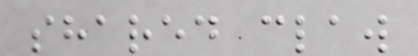shared claw
